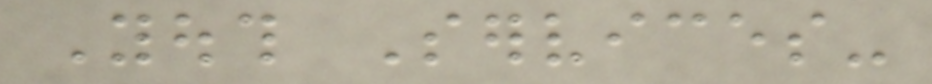Youth Services-
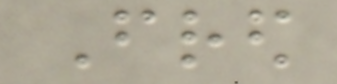Fred
